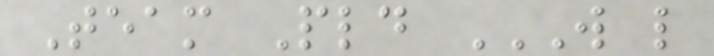Team Pld W L
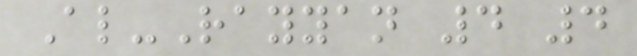Al-Rayyan 4 4
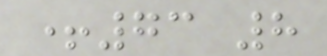+73 8
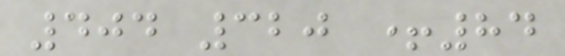404 320 +84
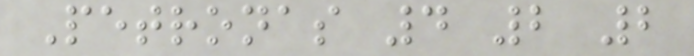Petronas 4 2 2
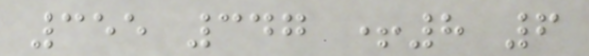355 347 +8 6
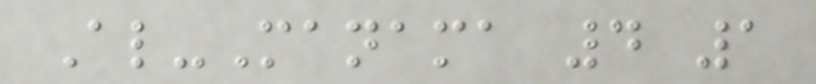Al-Manama 4 1
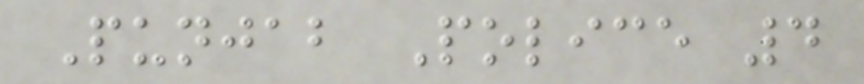Punjab Police 4
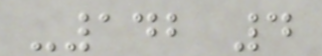-142 4
